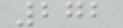272
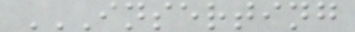INSERTING
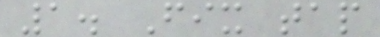1. Fix tap
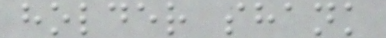holder shank
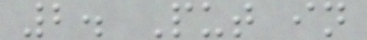2. Put in
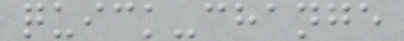quick-change
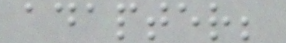adapter;
